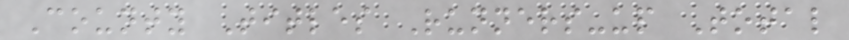County Titles Runners-up Total
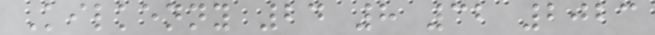Kilkenny 24 8 32 2023
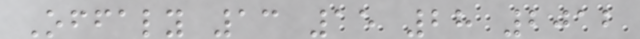Offaly 13 15 28 2012
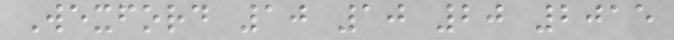Wexford 10 10 20 2015
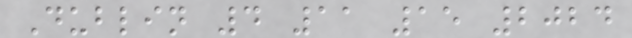Dublin 4 11 15 2024
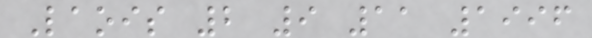Laois 2 9 11 1996
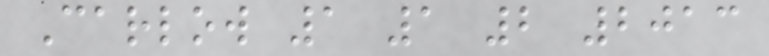Carlow 1 1 2 2013
